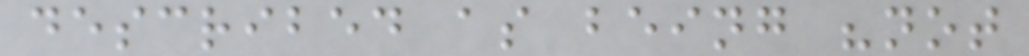described as being "not
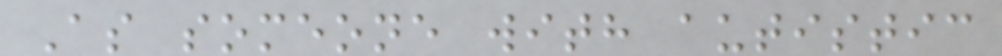As someone with autistic
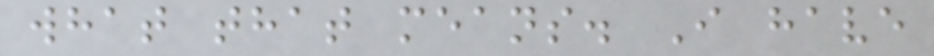what that means. I have
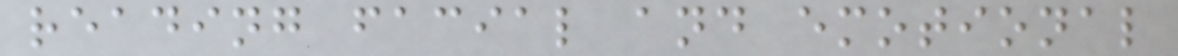reading facial and emotional
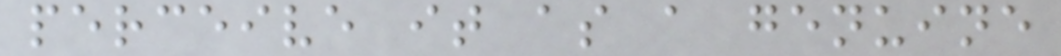perceive it as a genuine
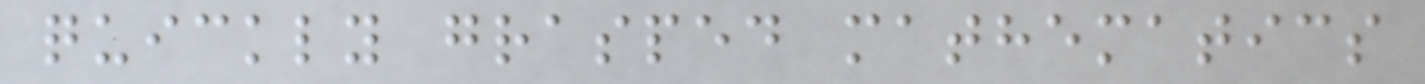quickly grasped mathematics
